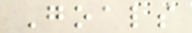Goals
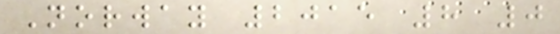Norway 2015 8 0
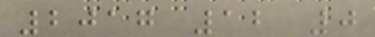2017 12 0
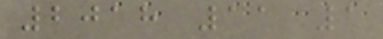2018 11 1
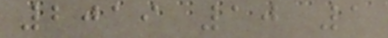2019 10 1
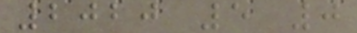2020 5 0
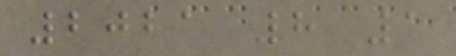2021 8 1
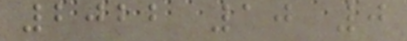2022 10 0
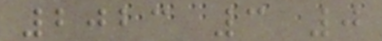2023 3 0
